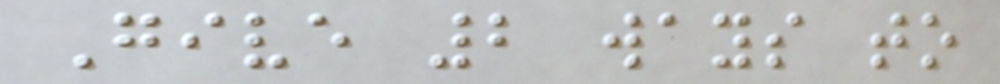Give 2 ways to
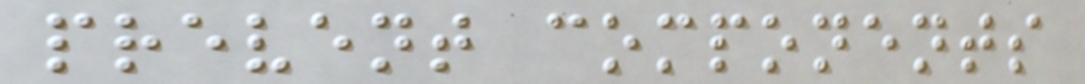prevent components
